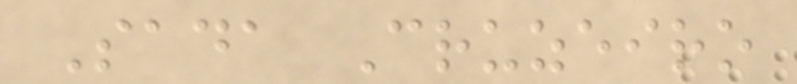Sada Cruzeiro
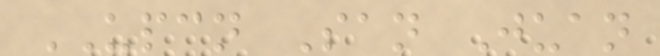UPCN San Juan
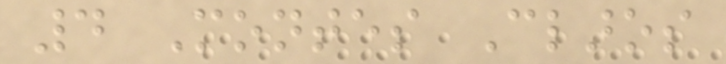4 Montes Claros
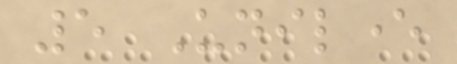5 Unilever
